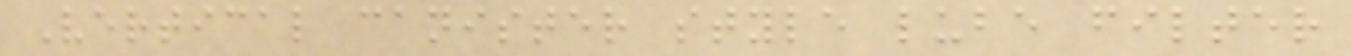Vertical canister style lube filter
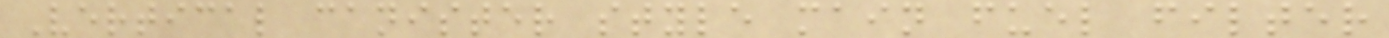Vertical canister style main fuel filter
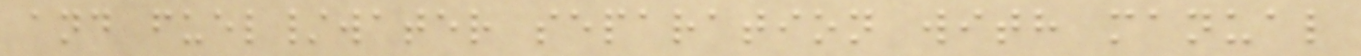and fuel/water separation with manual
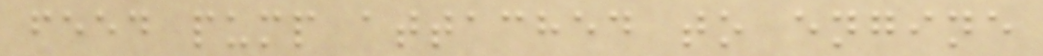feed pump attached to engine
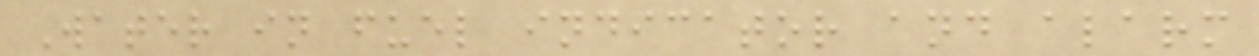Water in fuel indicator and alarm
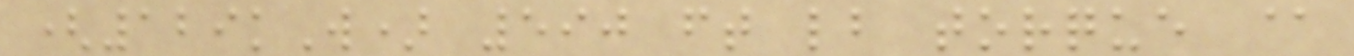(129kW) 590 ft lb torque @
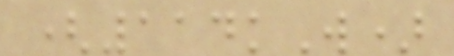(114kW)
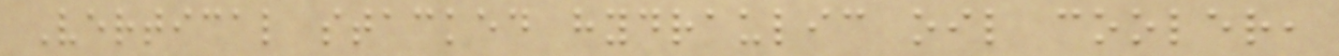Vertical stacked hydraulic oil cooler,
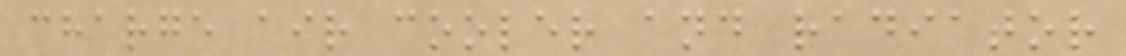charge air cooler and radiator
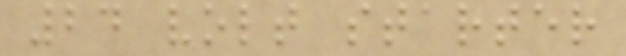24 volt starter
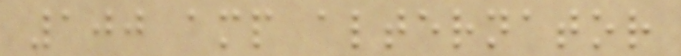100 amp alternator
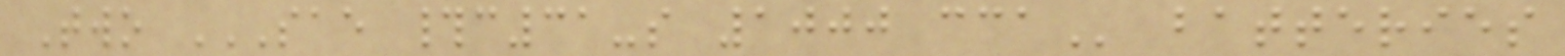Two SAE #C31-S 1000 CCA batteries
